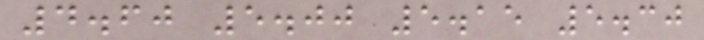4.60 5.00 5.15 5.30
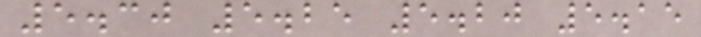5.30 5.25 5.20 5.15
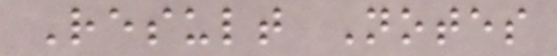Result Notes
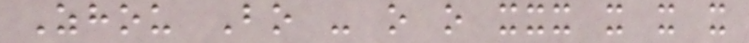Zhou Bo - o o xxx x x x
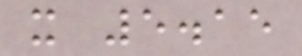x 5.15
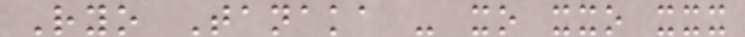Ryo Tanaka - xo xxo xxx
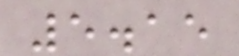5.15
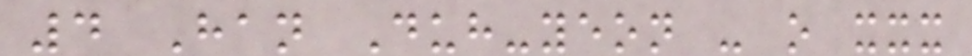4 Han Duh-yeon - o xxx
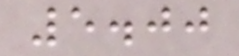5.00
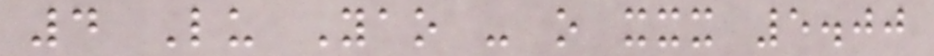4 Lu Yao - o xxx 5.00
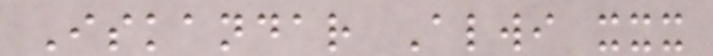Iskandar Alwi xxx
